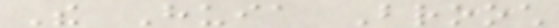The Huia Brooch
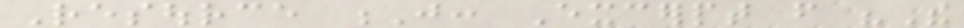Resource J: Excerpt from "The
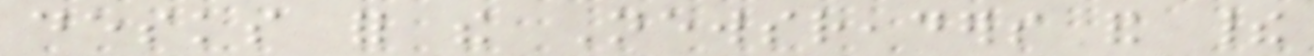desks for the Newsreaders and their
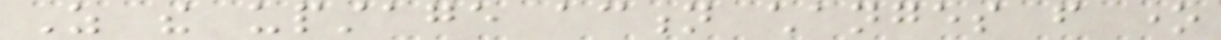As the upstage action changes from one
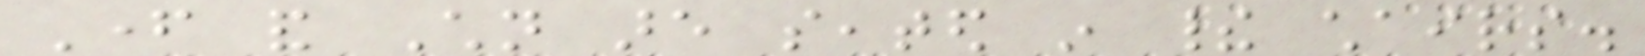Father and Children are seated in their chairs.
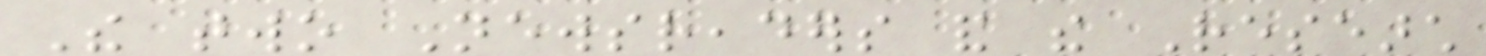The two Newsreaders and the Research
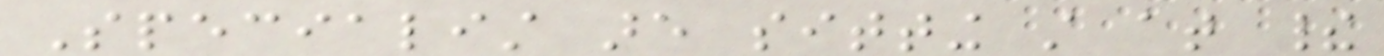Specialist are sitting still at their
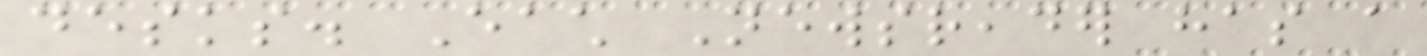desks. Each Newsreader has a
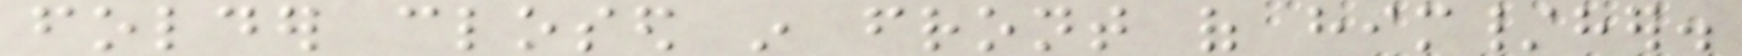folder closed in front of him/her.
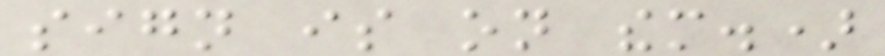sign is on them.)
